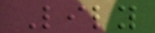Lily
